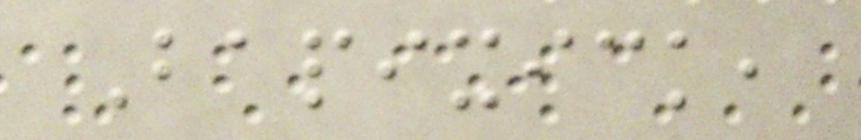Bapixick,
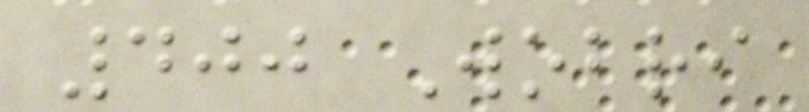400 Wobri
